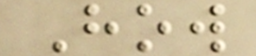How
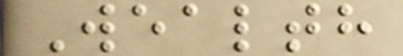Wealth
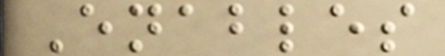Enables
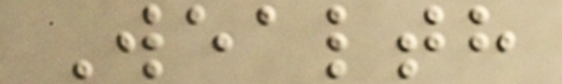Wealth
